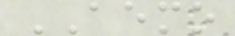AEMO
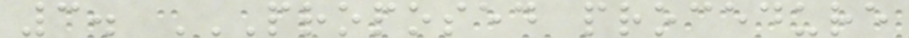3. PROPOSED PROCEDURE
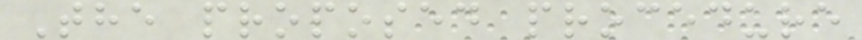The proposed procedure
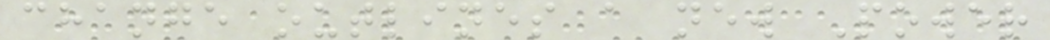change outlines a new Power
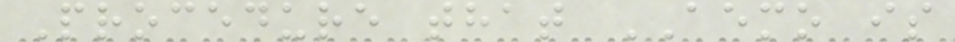Procedure that AEMO is
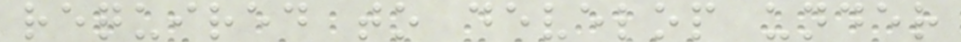required to develop under
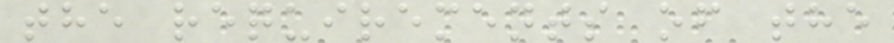the requirements of the
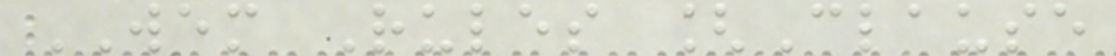WEM Rules [Clause
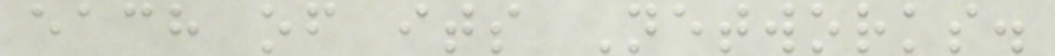each of its Networks.
